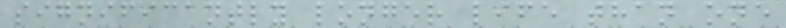significantly longer life than one
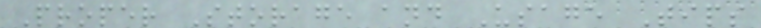Proper Storage and Usage Tips
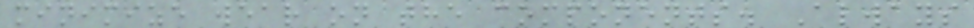minimize wear on the components. Always
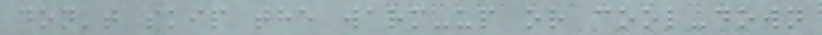don't skip the warm-up or cool-down
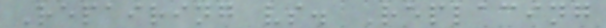Repairing vs. Replacing
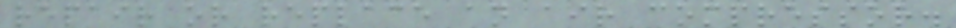repair or replace an air compressor.
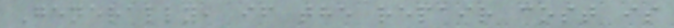Generally, if the repair cost is
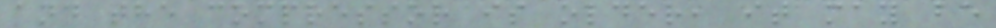and the compressor is older, it may be
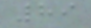89
